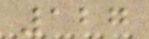127
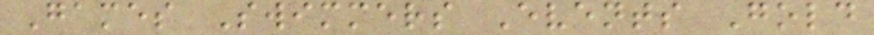Games Swimmers Events Gold
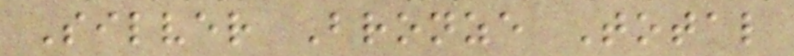Silver Bronze Total
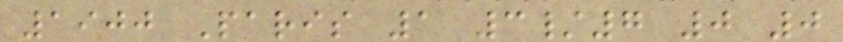1900 Paris 1 3/7 0 0
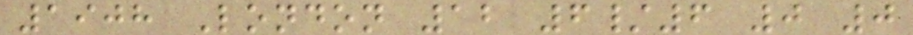1908 London 12 6/6 0 0
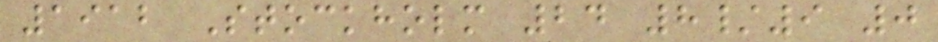1912 Stockholm 24 8/9 0
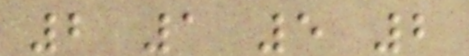2 1 5 2
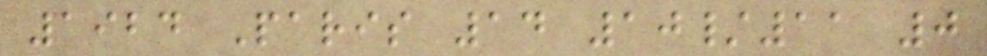1924 Paris 14 10/11 0
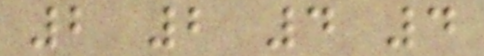2 2 4 4
